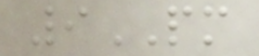9PM
